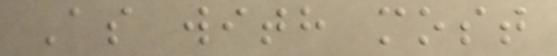As with most
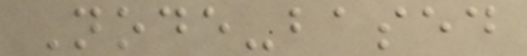Node-based
